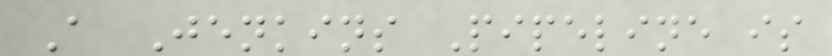A Jenkins Pipeline is
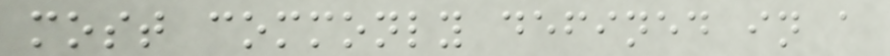most commonly defined in a
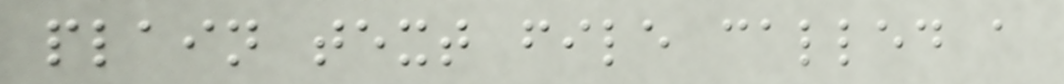plain text file called a
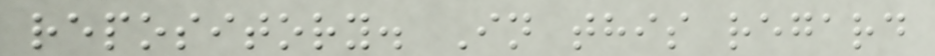repository. In this regard
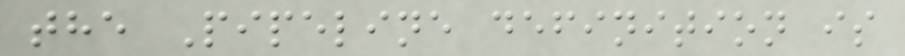the Pipeline definition is
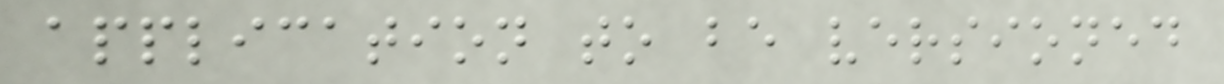application to be versioned
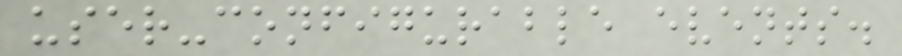user-configurable events.
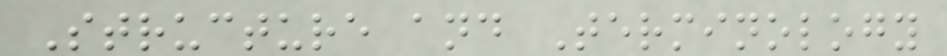Structure and Terminology
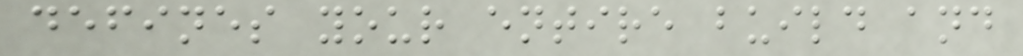defines your entire build and
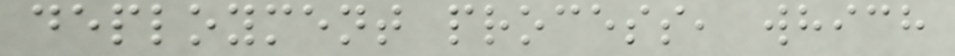deployment process, which
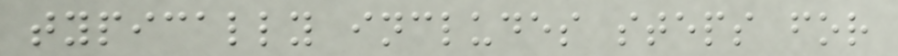typically includes steps for
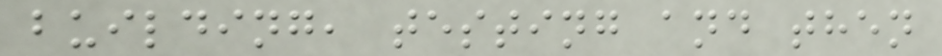building, testing and then
